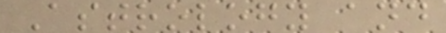Astrology and
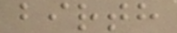birth
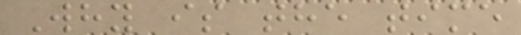Why is the time
